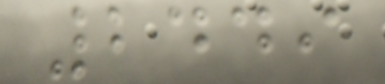2449
